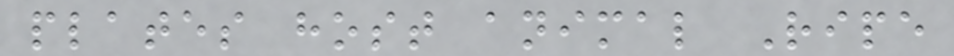plates host animal Ripe
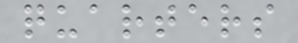quarters
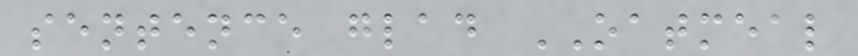sentence glad OATMEAL
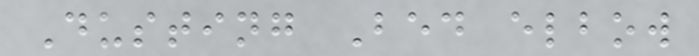Dusting Bed elbow
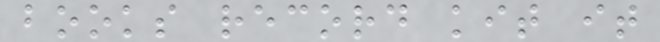books record kit it
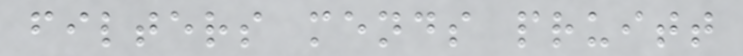filters mends pruitt
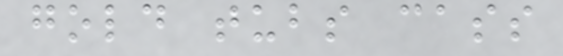gold tubs cass
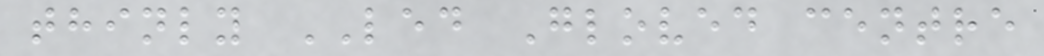thinly LED Gloved centre
